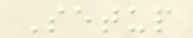Setup
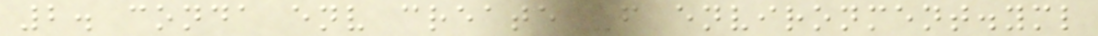2. conda env create -f environment.yml
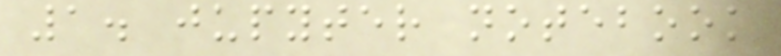1. jupyter notebook
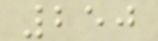250
